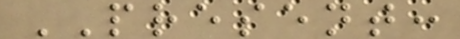PRESENT:
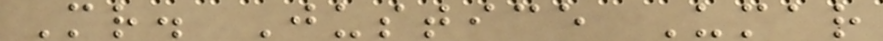Mr. Justice Umar
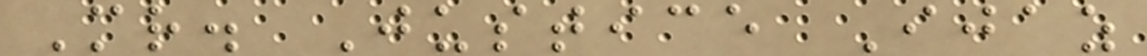Mr. Justice Ijaz
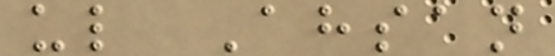ul Ahsan
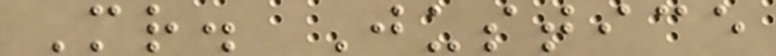Mr. Justice
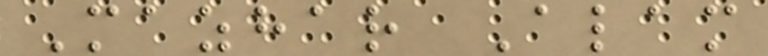Mazhar Alam
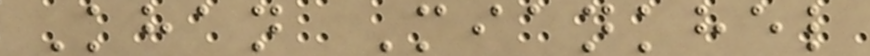Khan Miankhel
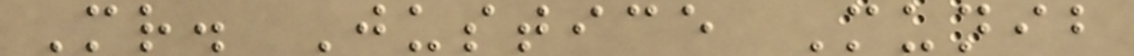Mr. Justice Munib
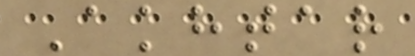Akhtar
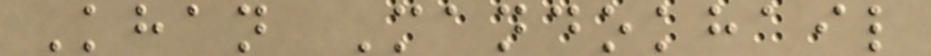Khan Mandokhail
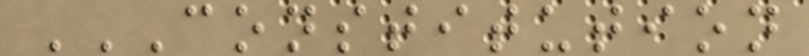CONSTITUTION
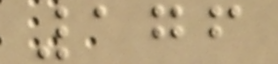176
